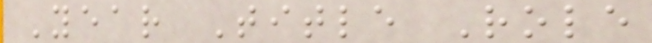Year Title Role
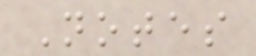Notes
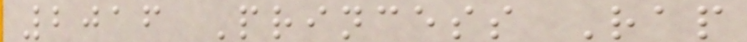2016 Princess Rap
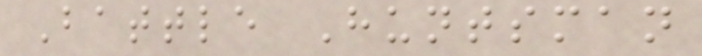Battle Huntsman
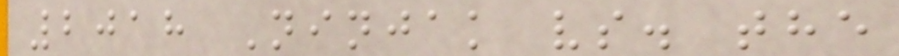2018 Ninjak vs. the
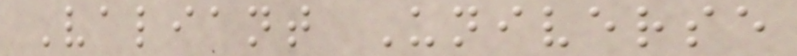Valiant Universe
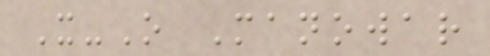X-O Manowar
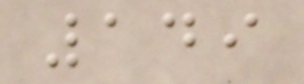149
